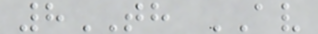8TH AV
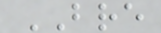BRE
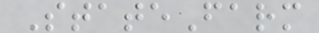StateFarm
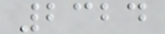2324
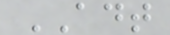ADT
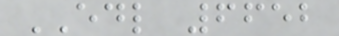EDL 6652
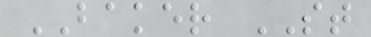BAKER ST
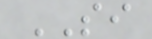SI
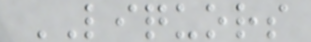LIQUORS
